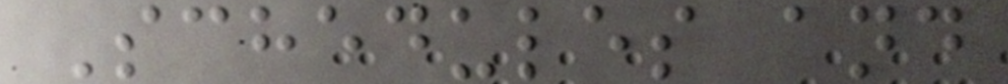Schedules and
